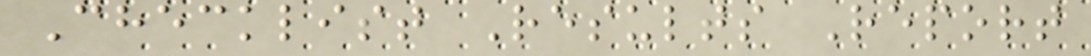Checklist Results Report
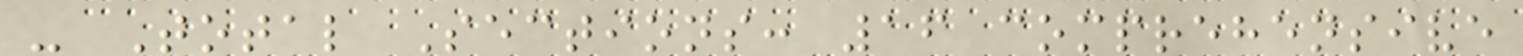- Total Sections: 16 comprehensive
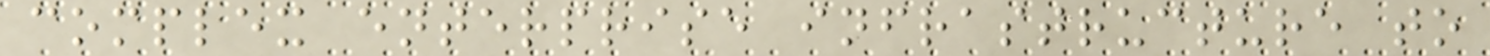complex enterprise infrastructure to
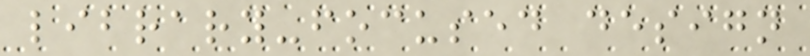library-focused design
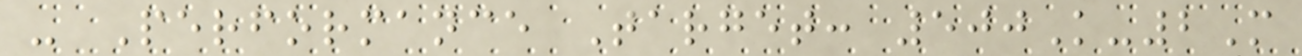- Performance Target: 500K-2M
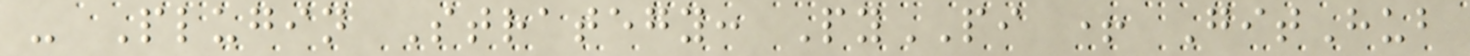- Plugin Strategy: PyPI + GitHub
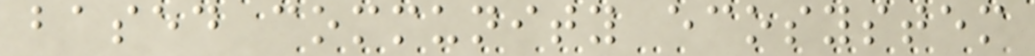based community ecosystem
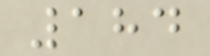184
